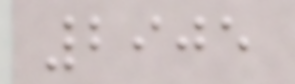2905
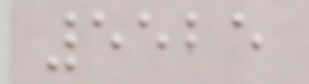5525
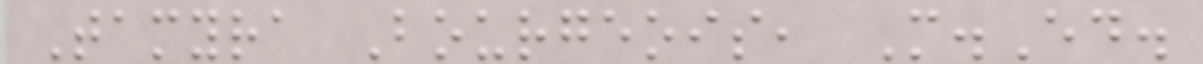Tamyra Bourgeois, M.Ed.
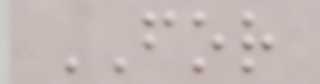FOR
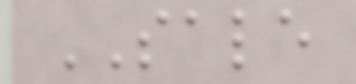SALE
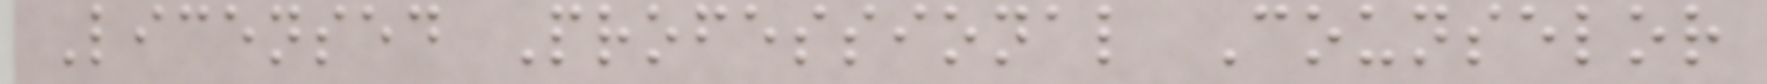Licensed Professional Counselor
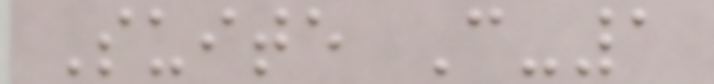Suite C-1
